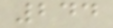244
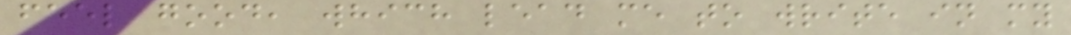feel good, which lead me to write in my
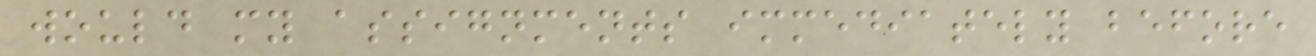would my assignments immediately before
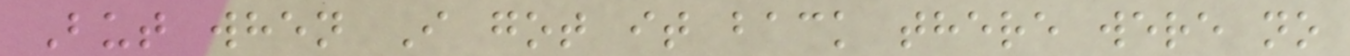But when I got it back there were no
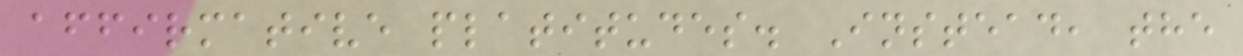affirmative platitudes. Instead, the
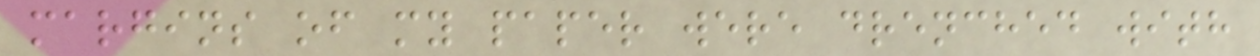margins of my paper were drenched with
